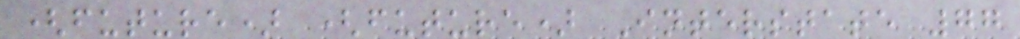(future) (future) Interstate 77
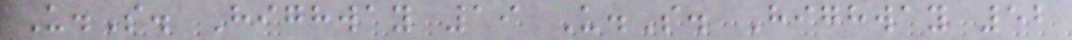U.S. Highway 19 U.S. Highway 52
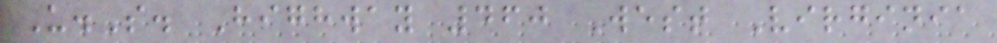U.S. Highway 460 West Virginia
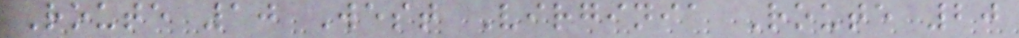Route 10 West Virginia Route 20
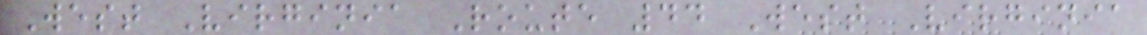West Virginia Route 44 West Virginia
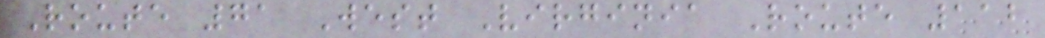Route 71 West Virginia Route 112
